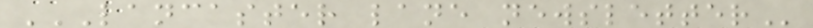LANCASTER LANE NEWSLETTER
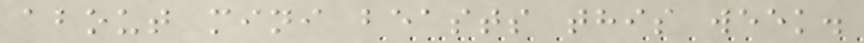about mini beasts this week.
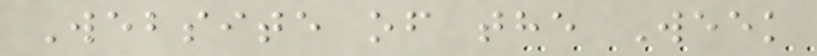Website of the Week
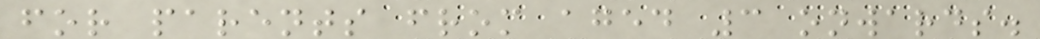for parents from aged 3 onwards.
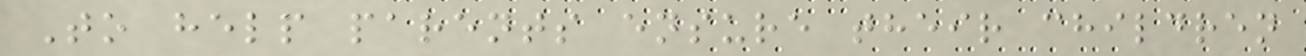To help parents ensure their children
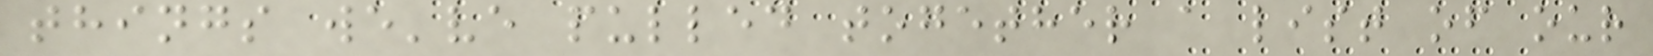things we've pulled together a list of our
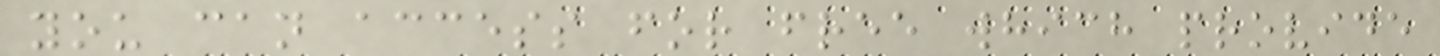you can access for free which provide
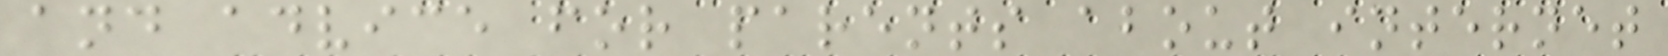and advice for parents about internet
